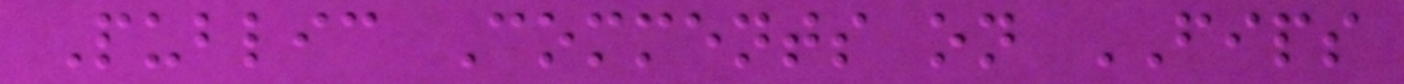Public Comments on FIPS
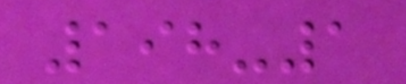198-1
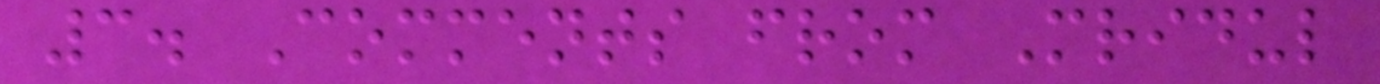3. Comments from Mridul
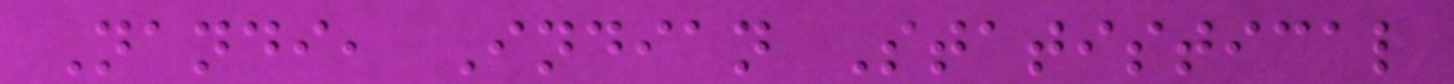Nandi, Indian Statistical
